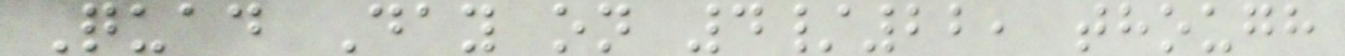Quad Day on 4/22, though
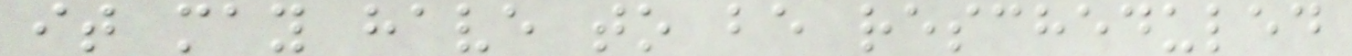it may have to be rescheduled
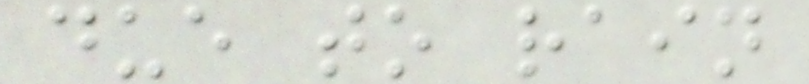due to rain
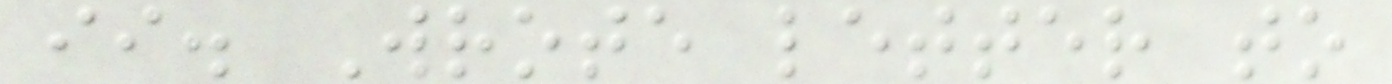ii. Wrote letter to
